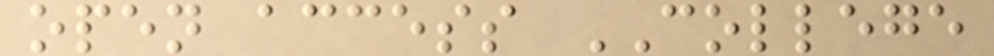open access COLLEGE
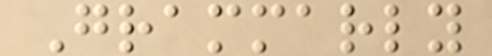Grammarly
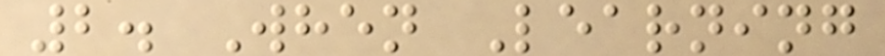2. When Learning
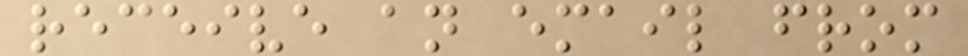receive an email from
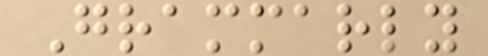Grammarly
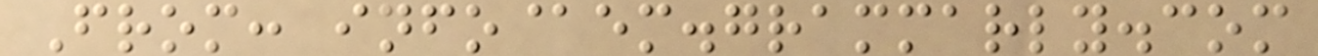From: info@em.grammarly.com
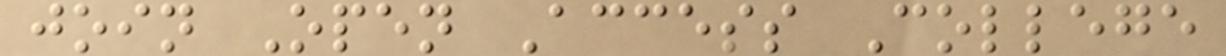join Open Access College
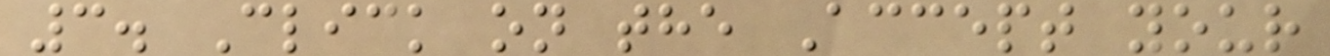3. Click on the Accept your
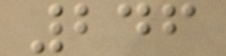246
